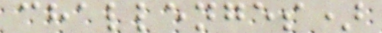challenges)
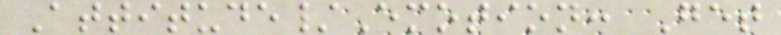Attitude/Emotion: Get
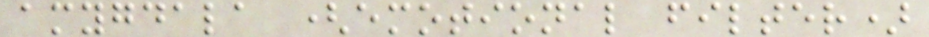amygdala (emotional filter)
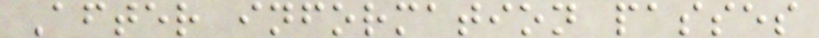After information passes
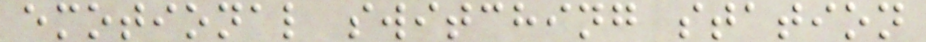emotional switching station
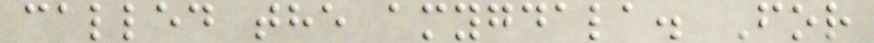called the amygdala. For
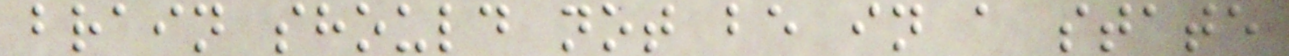brain should not be in a state
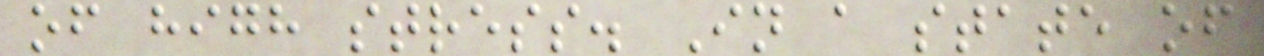of high stress. In a state of
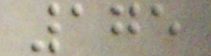175
